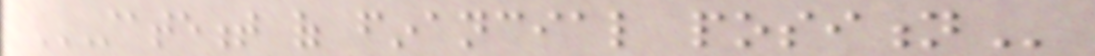STATEMENT OF FINANCIAL POSITION
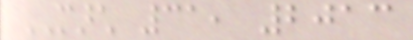MARCH 31, 2013
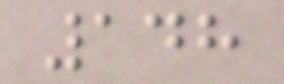148
